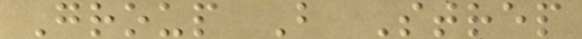Group B Strep
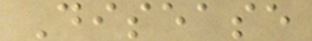Disease
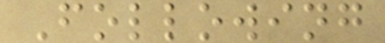Following
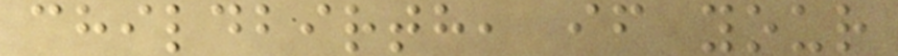childbirth, if your
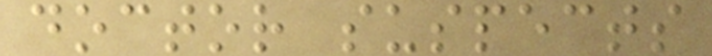doctor suspects
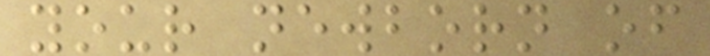your newborn of
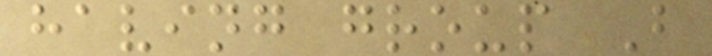having group B
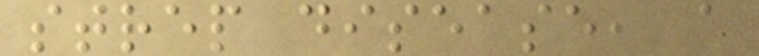strep disease, a
